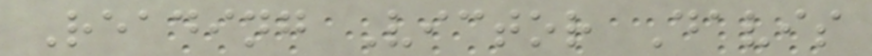Reading Victor Davis
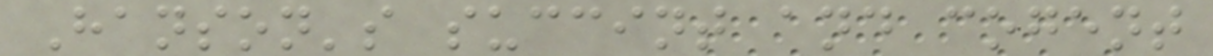Hanson's succint and cogent
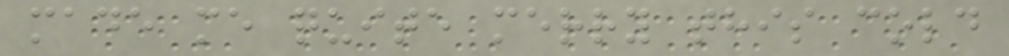made me quite merry this cold
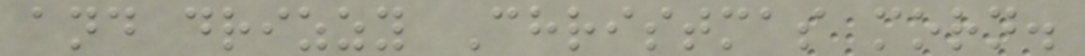and drizzy Christmas morn.
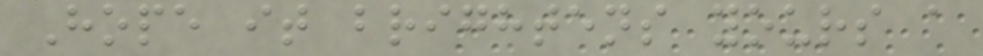Hope it brightens yours a
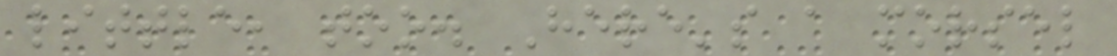little, too. Here's a morsel
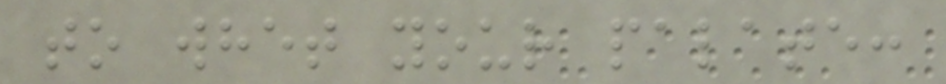to whet your palate:
